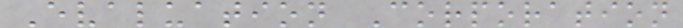Evaluation Corporation
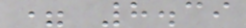= 8.39
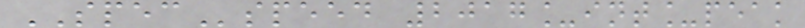SPECspeed 2017_int_peak
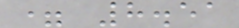= 8.51
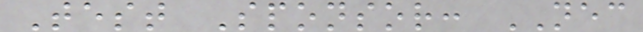Test Sponsor: NEC
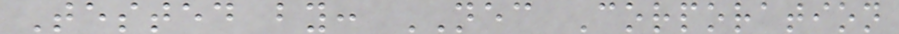Tested by: NEC Corporation
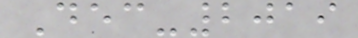Dec-2019
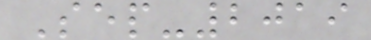Sep-2019
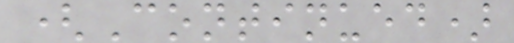(Continued)
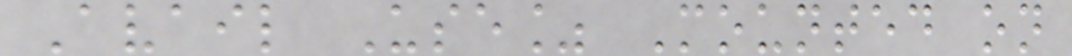Avail Use% Mounted on
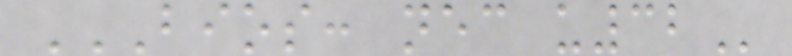BIOS: NEC U32
